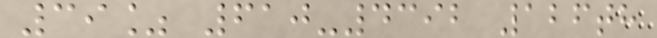39% 610-4392 126th
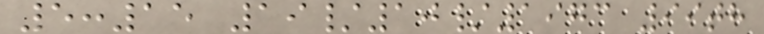5:15 19/10/1973 99th
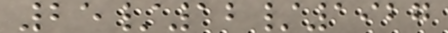25/12/1927
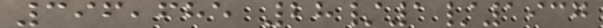396,685 28/1/1937
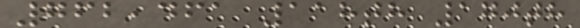762,461 118th 170th
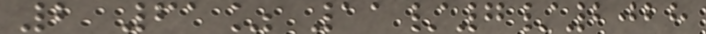2 61% 11/7/2028
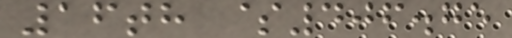16th $406.75
